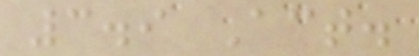3.9 Act.
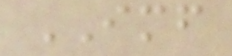IMF
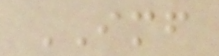IMF
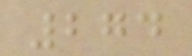274
